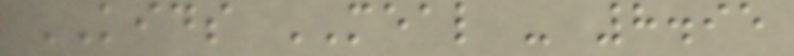KIDS MEAL - 8.95
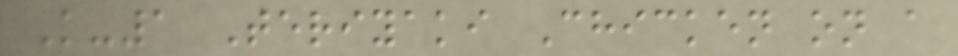K-1 Teriyaki Chicken on a
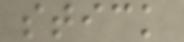stick
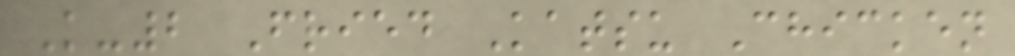K-2 Fried Katsu Chicken
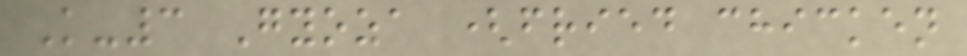K-3 Gyoza (fried chicken
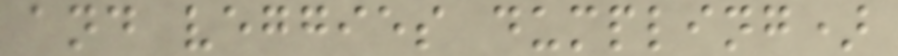and veggies dumpling)
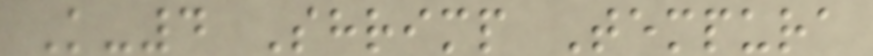K-4 Shrimp Tempura
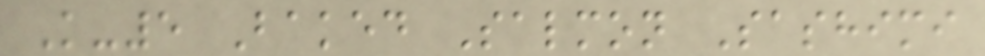K-5 Baked Salmon Sashimi
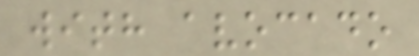with avocado
